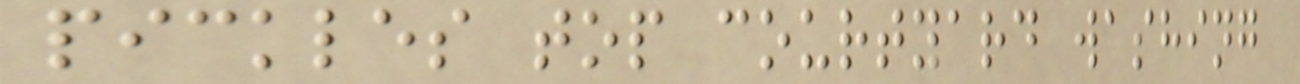pickles top courtyard washing
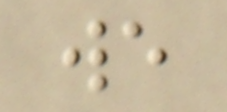we
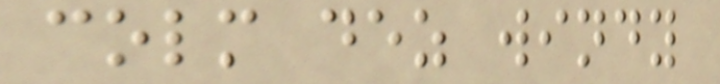colm dez windy
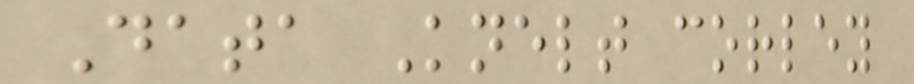Data Knelt corley
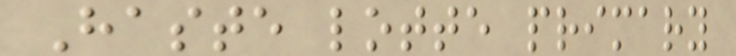Haste lotte primary
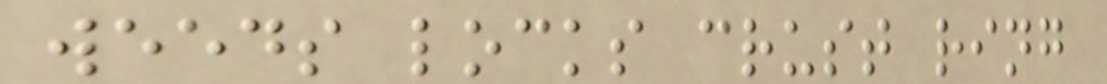weeds locks crust ring
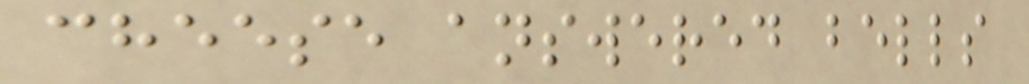cheese answered bells
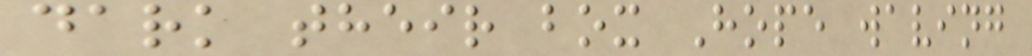dark their box Hope waving
